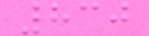830
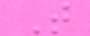T
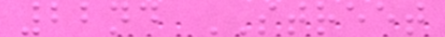22nd STREET
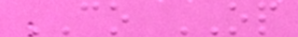CO OP
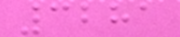3281
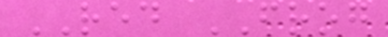RED FROG
